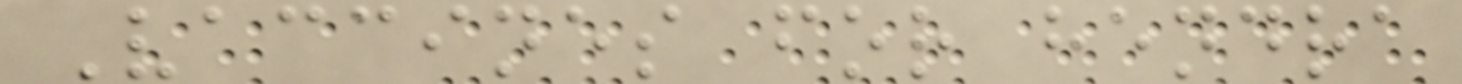Vaccines for hendra
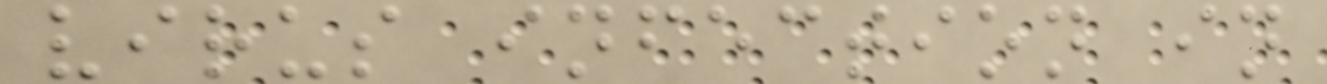virus infection in
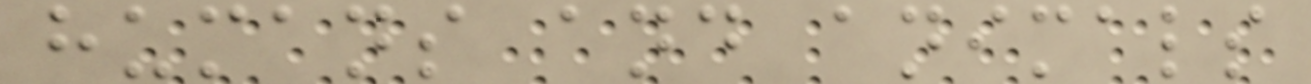humans and animals
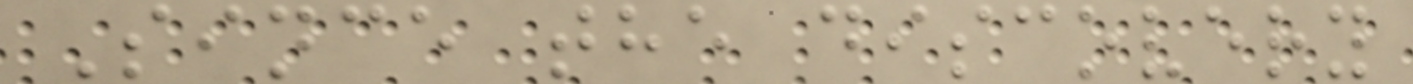Since the discovery
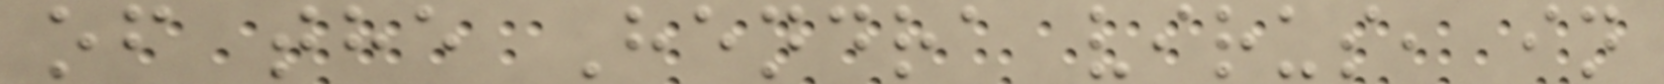of the Hendra virus, in
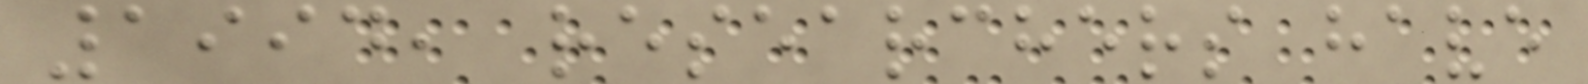1994, researchers have
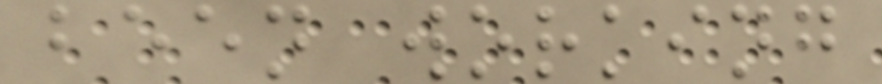been working
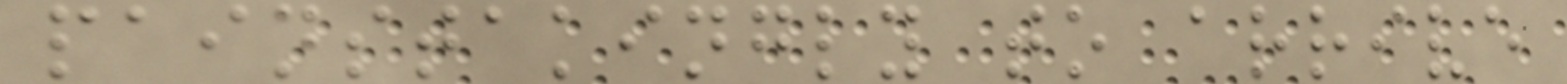painstakingly to arrive
